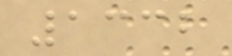1332
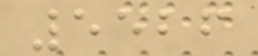5526
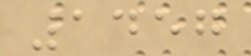1457
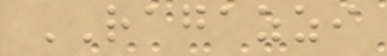RAGAZZI
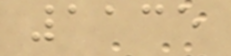1135
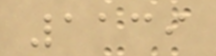1139
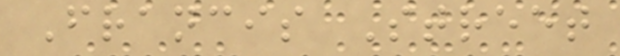Francis Street
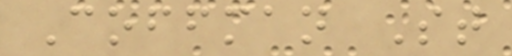Coffman St
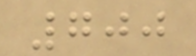700
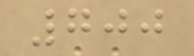700
